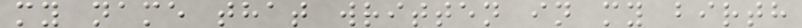my name that written in my birth
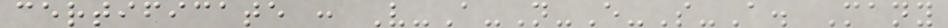certificate : V-A-N-E-S-A. Many
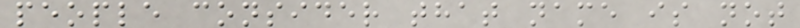people consider that name is not
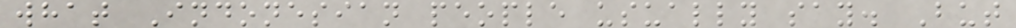what Indonesian people usually say. But
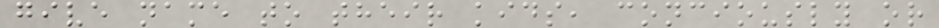give name to their kids, conciously or
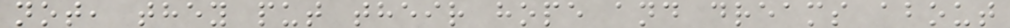not, they put their hope and dreams about
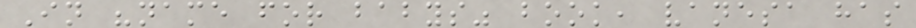In "name for babys" book, vanesa has
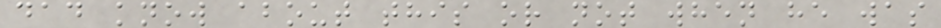dad know about this or not when he was
